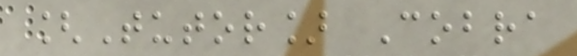[Tutor] Cobra
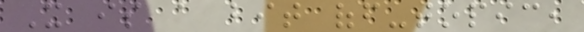It is a bit off-topic,
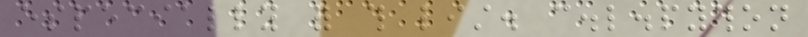especially for this list. c.l.python
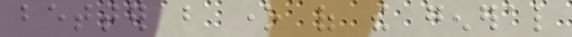better but one of the general
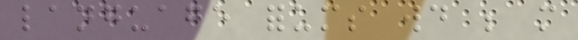language forums would be more
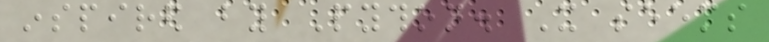inspired by Python. It seems
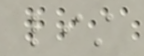list
